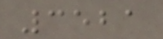3521
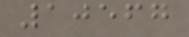10567
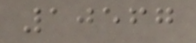10567
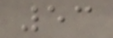53
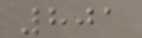801
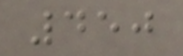450
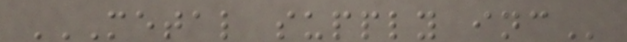METAL SUPPLY INC
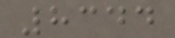8344
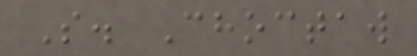S. Choctaw
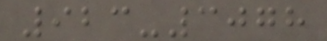923-3078
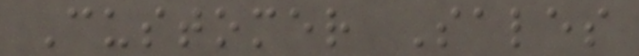Customer Sales
